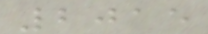2015
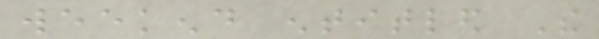weekend entitled The
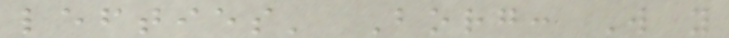lefties' Borg: Will you
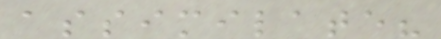assimilate?
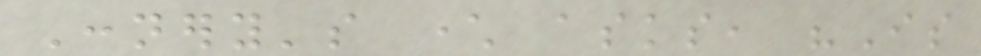Connery's character asks, "Is
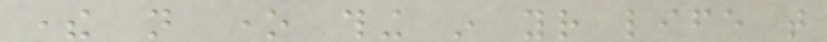there not one thing in your life that
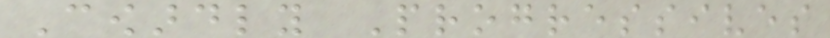Cowardly Progressives
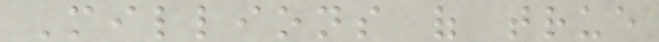Millions of true
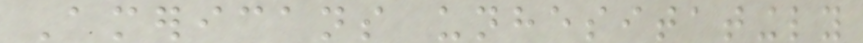Americans unhesitatingly
